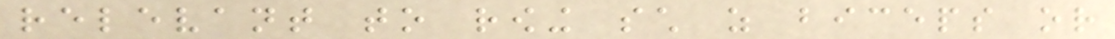relevant to rowing such as biceps or
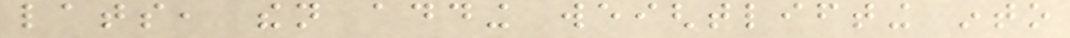lats, then adding weightlifting into
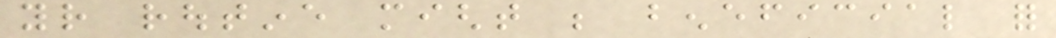your routine might be beneficial for
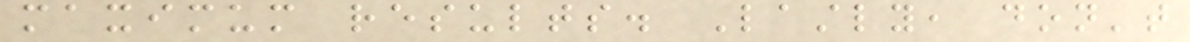maximum results. Lastly, don't
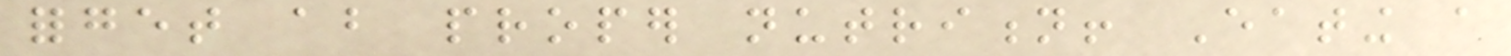forget about proper nutrition! Eating a
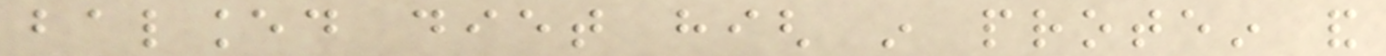balanced diet high in protein and
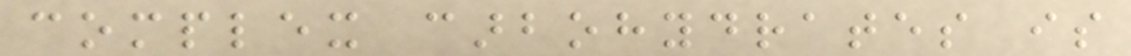complex carbohydrates is
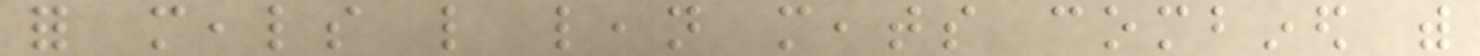for meals like lean meats combined with
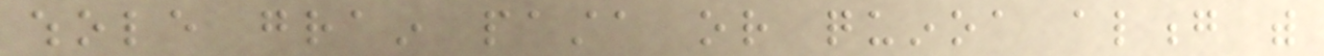whole grain pasta or quinoa along with
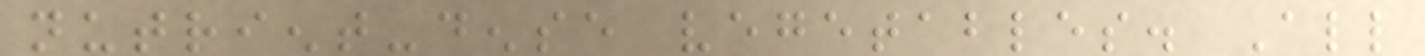nutrient-dense vegetables. All
